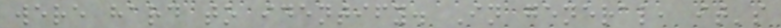were hard to identify. In general, it's
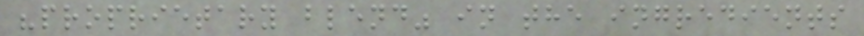"proprietary blend" in the ingredients
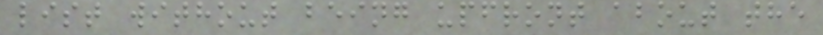list without being upfront about the
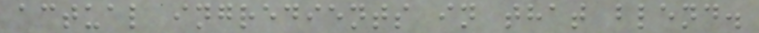actual ingredients in that blend.
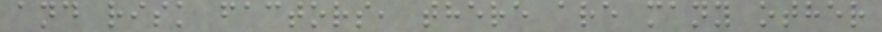and risk factors, there are many other
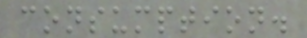consumption.
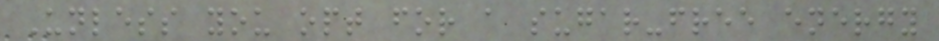Unless you opt for a sugar-free energy
